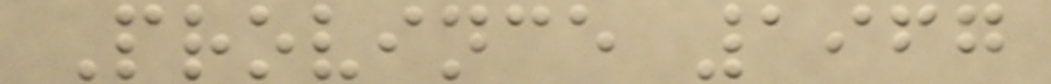Province 1967
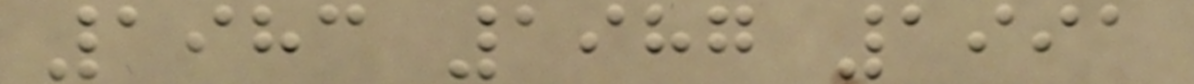1983 1987 1991
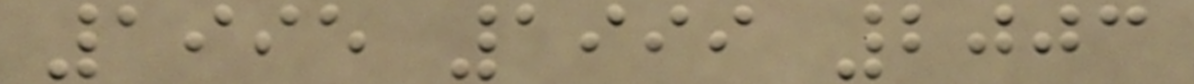1995 1999 2003
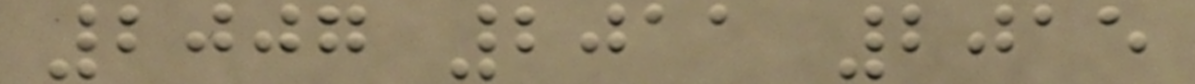2007 2011 2015
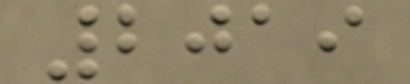2019
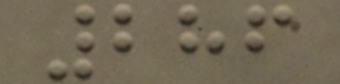286
